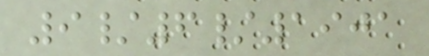9/6/1901
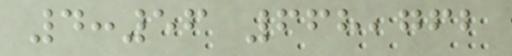4:56 668,762
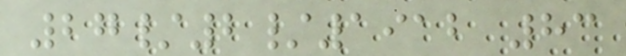27/2/1912 83
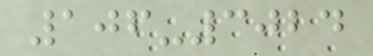106-3024
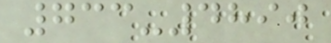733-4890
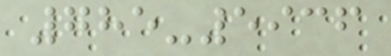785-5936
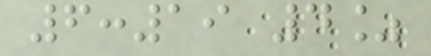6:19 4%
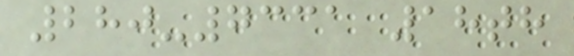280-7331 18th
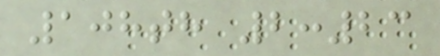108th 2:23
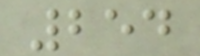254
